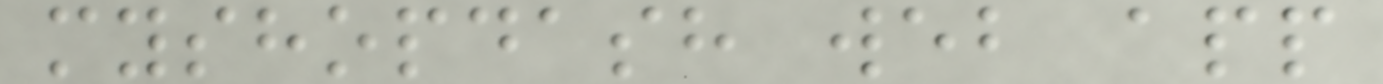myshopdash web app
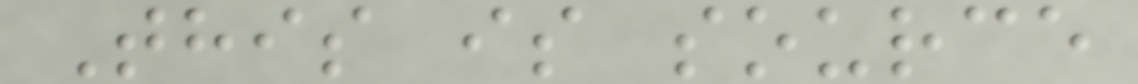This is source
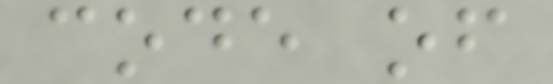code of
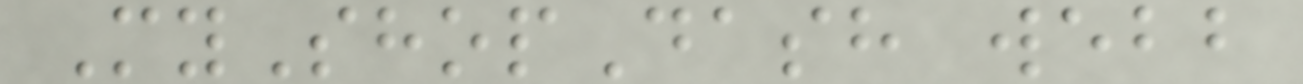MyShopDash webb
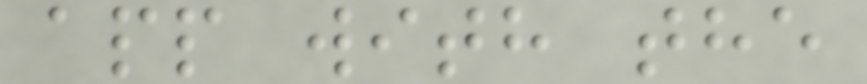app with the
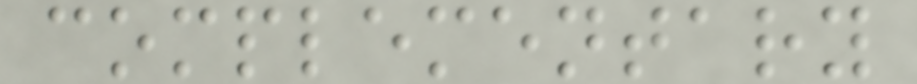complementary
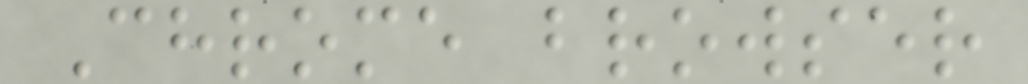Chrome browser
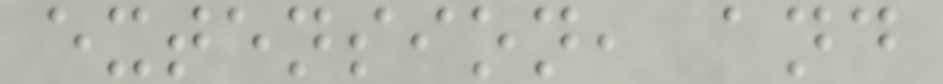extension, and
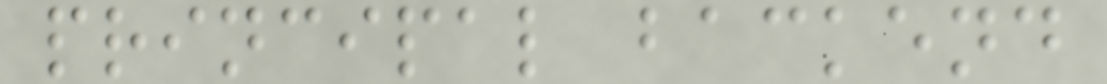principal backend
